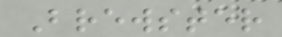Brewster
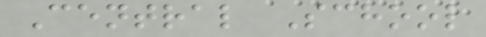Central School
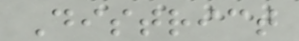District
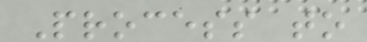Process to
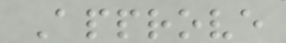Approve
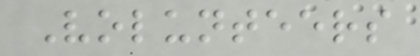Volunteers
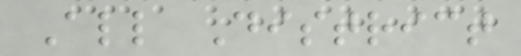All District
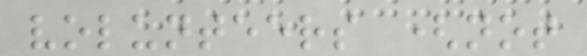volunteers (not
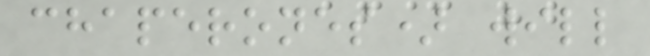chaperones) will
